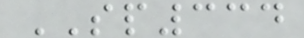SP334
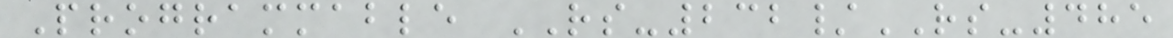Programmable RS-232/RS-485
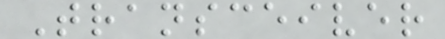Transceiver
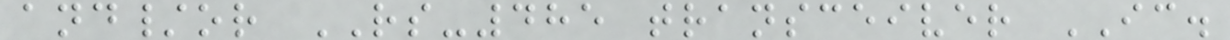and/or RS-485 transceiver IC.
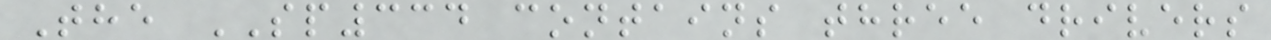The SP334 contains three drivers
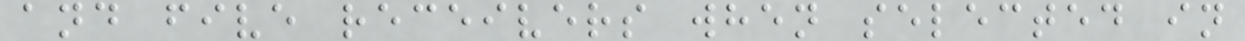and five receivers when selected in
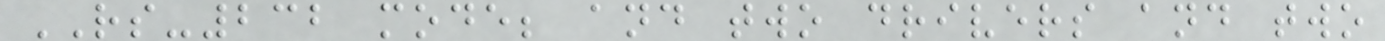RS-232 mode; and two drivers and two
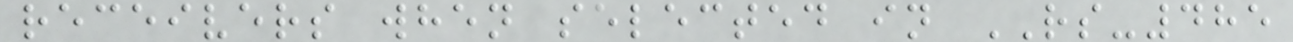receivers when selected in RS-485
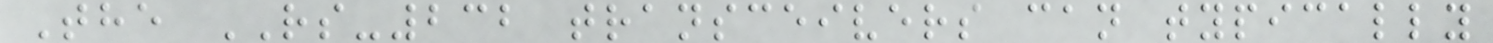The RS-232 transceivers can typically
